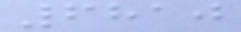6810
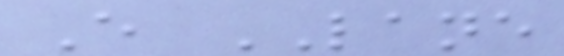E LANE
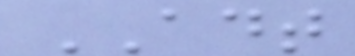ADT
